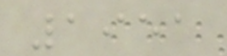1951
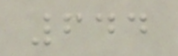644
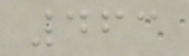463
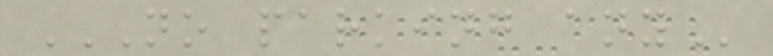NO PARKING ANY
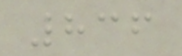836
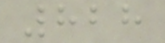828
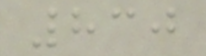830
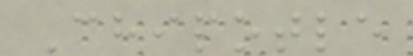Chipotle
